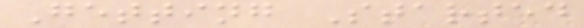Getting Started
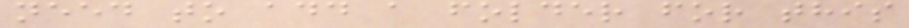need to add a folder for this
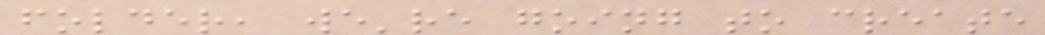folder, we're going to create
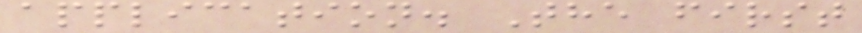application. The first
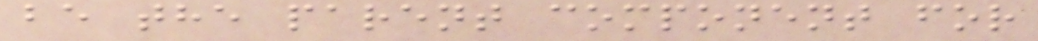be the parent component for
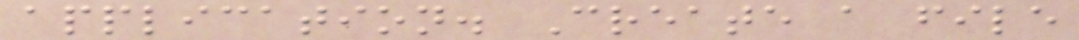application. Create a file
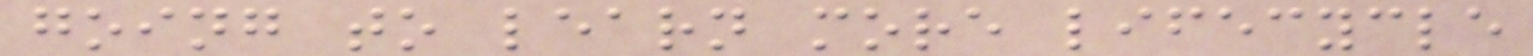going to learn more lifecycle
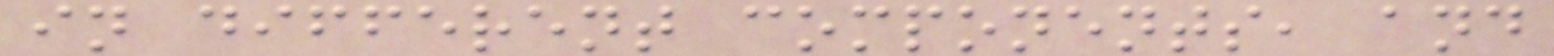in different components, and
